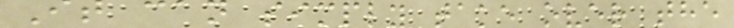It can simply take over the
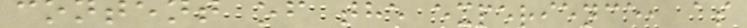content of the experience, as
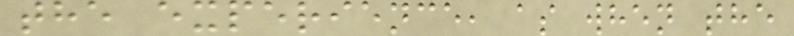the experience, as when the
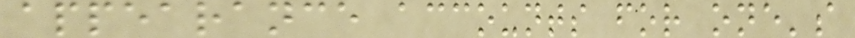appearance accounts for one's
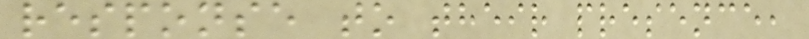response to their presence,
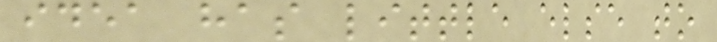idea has little else to
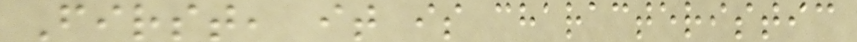First, it is characteristic
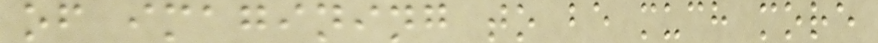of imagining to be much more
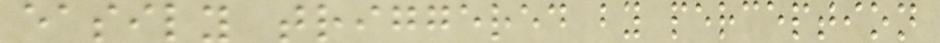easily triggered by perception
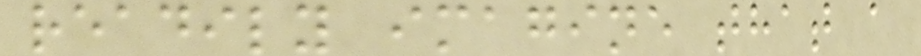readily imagine that a
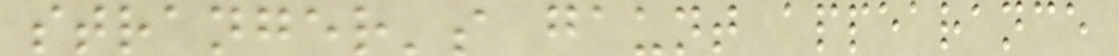stranger's gaunt appearance
